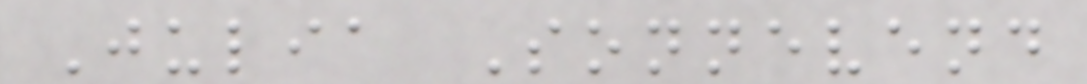Julia Sonnevend
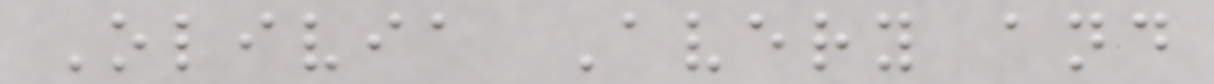Olivia Avery and
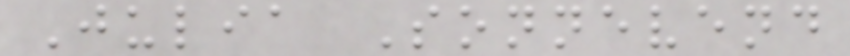Julia Sonnevend
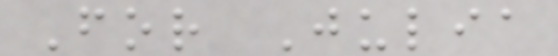For Julia
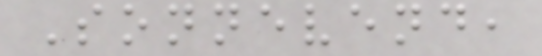Sonnevend,
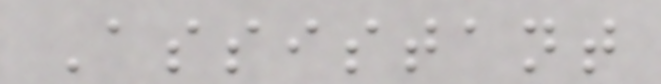Assistant
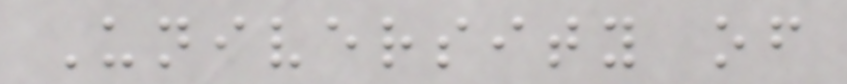University of
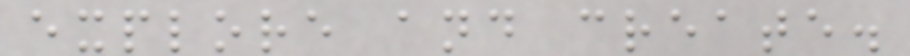explore and create.
